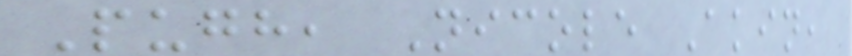Pugh, Nicole Akin,
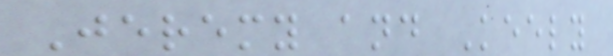Jeremy and Keely
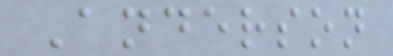Anderson
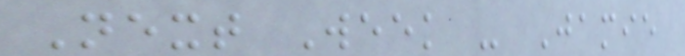Next Week - Jamie
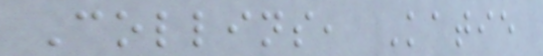Collins, Katie
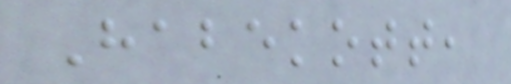Habekott,
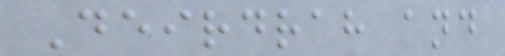Deirdrah and
